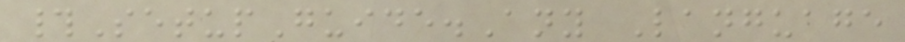#SetupGuide.Any Language
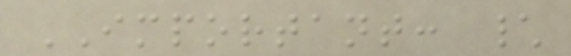IMPORTANT: \
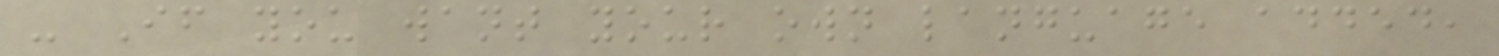- If you want your own language added,
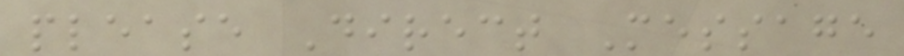please Direct Message
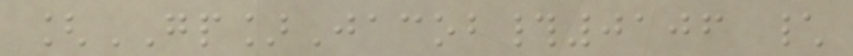[GP]Jacob#0106 \
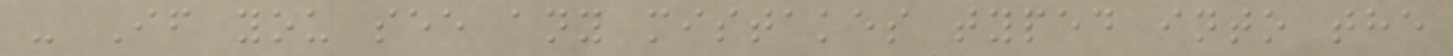- If you see any mistakes typed into the
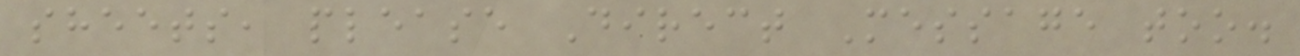sheets, please Direct Message too.
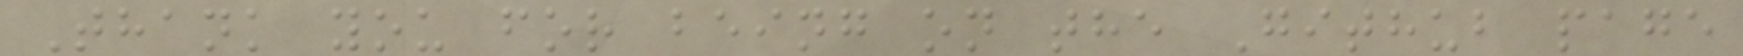Thank you for being on the Github page
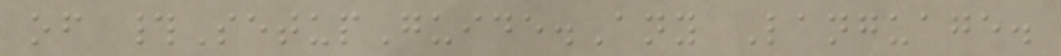of #SetupGuide.Any Language.
